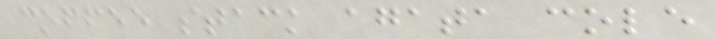coffee stack agata cole
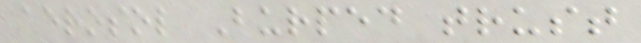aerosol Burped trust
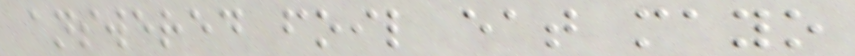answered foil eat mayo
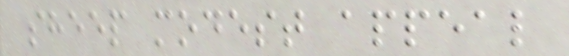sheep modest appeal
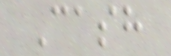Cash
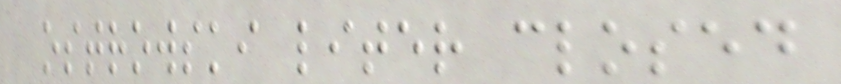ostrowski liter closed
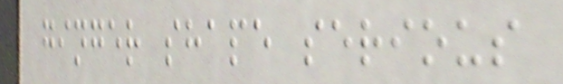ginger shape serious
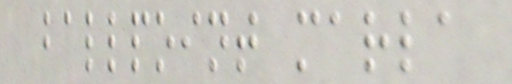ballpoint marla
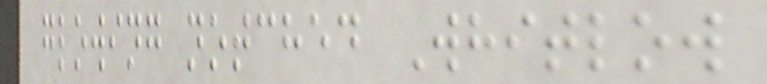glowing notched Whitlow
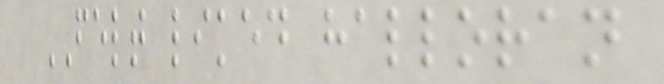FELT liked halloran
